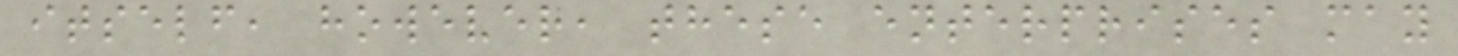itself, however, these enterprises may
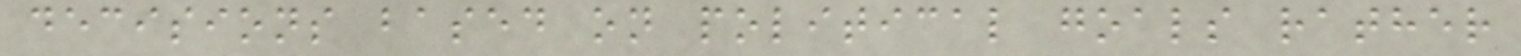decisions based on political goals rather
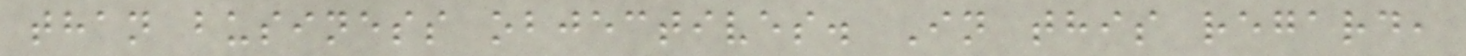than business objectives. In this regard,
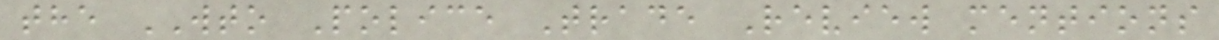the WTO Police Trade Review mentions
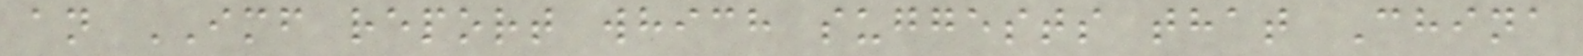an IMF report which suggests that China
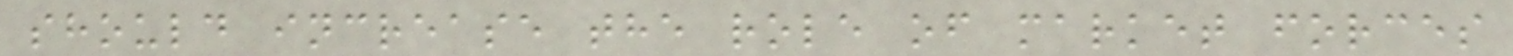should increase the role of market forces
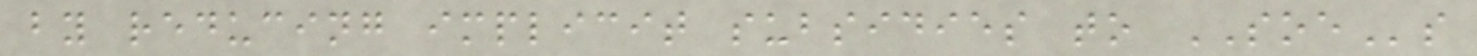by reducing implicit subsidies to SOEs
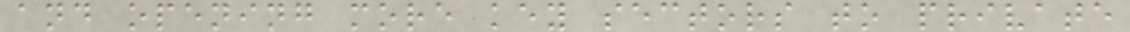and opening more key sectors to private
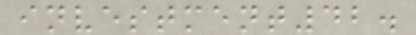investment42.
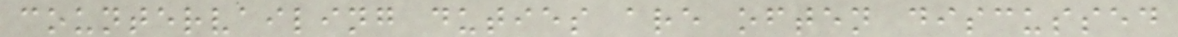countervailing duties are often discussed
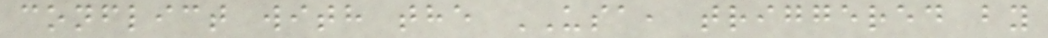conflict with the USA, triggered by
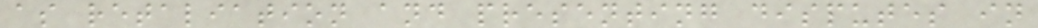as retaliation and presenting disputes in
